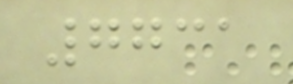7731
